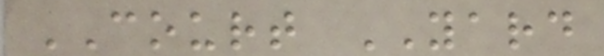COURT YARD
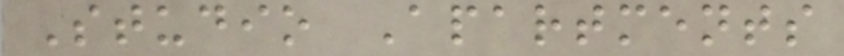Studio Apartments
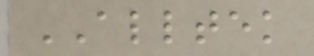ALLTEK
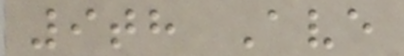9th Ave
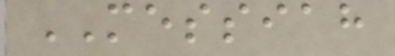MESSIAH
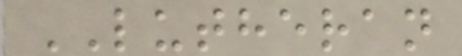LUTHERAN
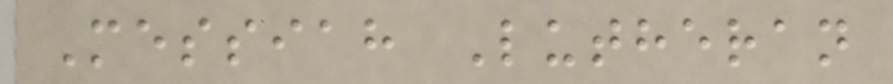Messiah Lutheran
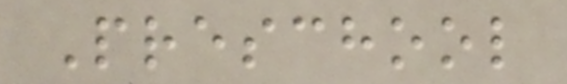Preschool
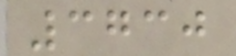3730
